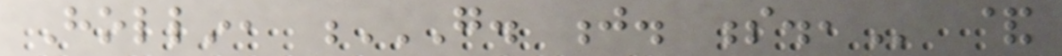Hollin, G. J. S., &
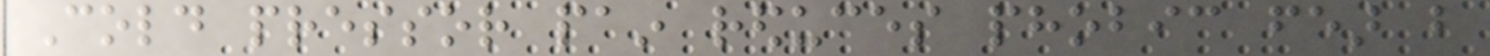Cold pressor pain reduces phobic fear but
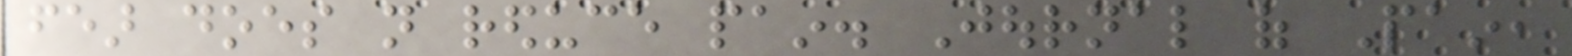fear does not reduce pain. Journal of Pain,
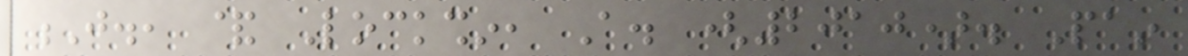J., & Lockshin, A. (2010). Pain
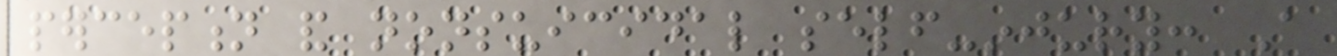perception and nonsuicidal self-injury: A
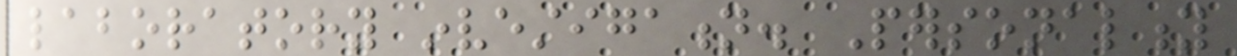laboratory investigation. Personality
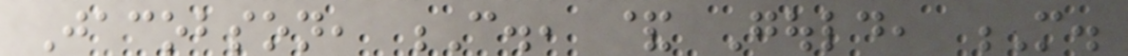Jacobson, C., & Gould, M.
